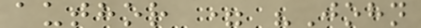author = "John
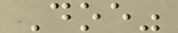Doe"
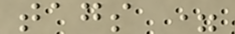tags =
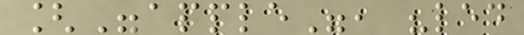["apple", "led
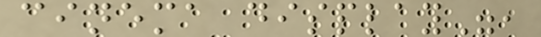cinema display",
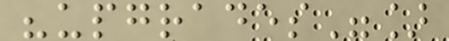"upgrades"]
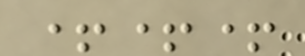+++
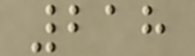218
